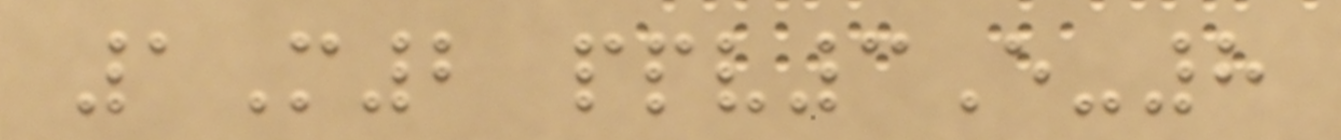1M2 ppv3E-8
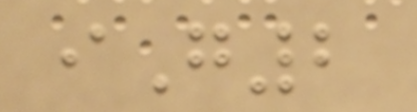iG2
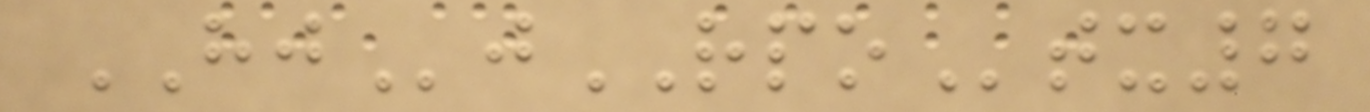HJjRPOtx7
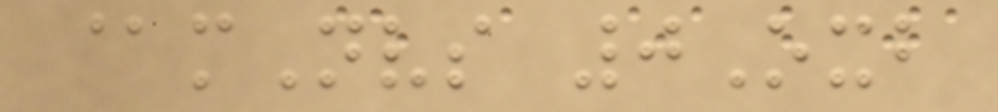@mNvs 0Oxb
